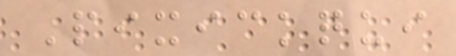Pixickqui
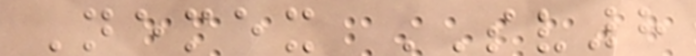Nemex SV8
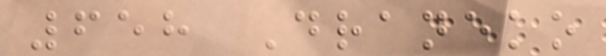658 Draneko
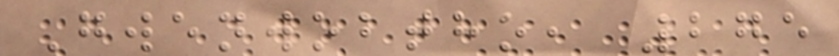Gwenwobtho, 275
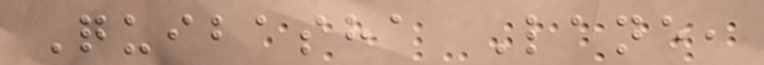Quibasha Lane,
